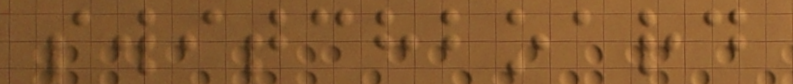switchboard
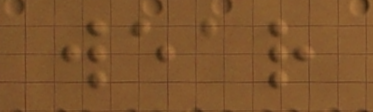wear
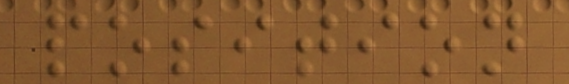position
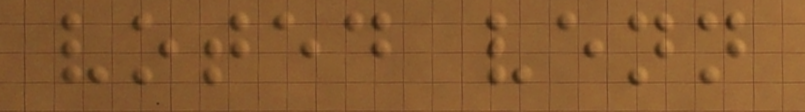voted venn
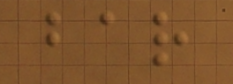bar
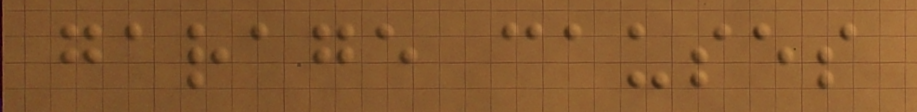garage causes
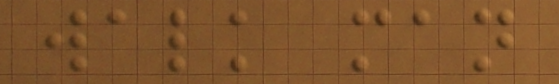walk man
